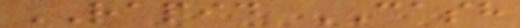RAPID CASH
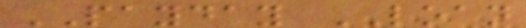PAYDAY LOAN
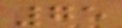75
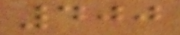400
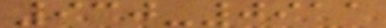930-0911
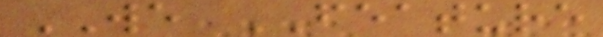WE FEATURE
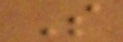S
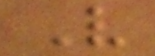V
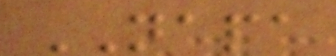NAPA
